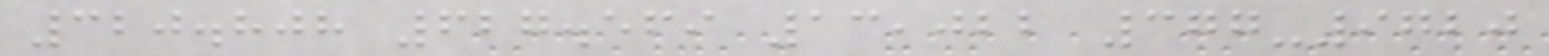320.808 627.569 13,022 377-9720
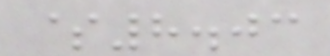$8.03
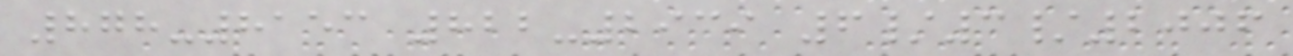878-8153 822-2939 6/3/2006
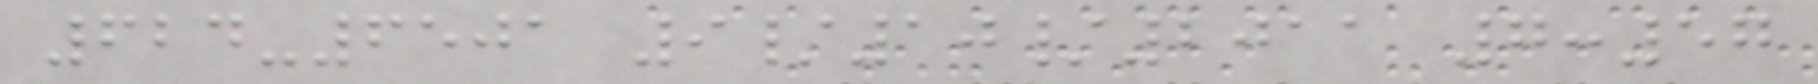624-6501 9/10/2011 7:57
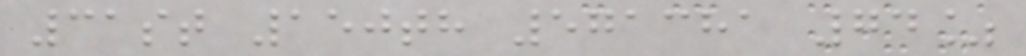31st 150th 571381 74%
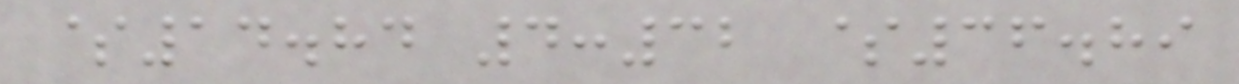$14.84 4:32 $36.89
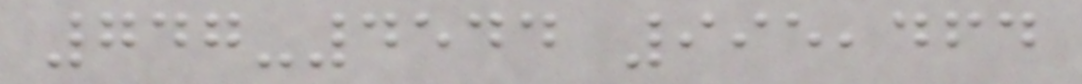747-4544 995,464
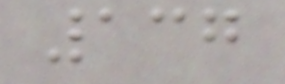137
